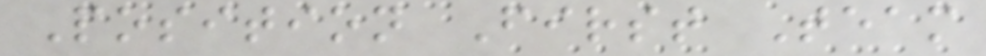Position First Team
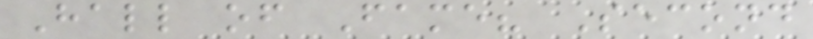Hall of Fame? Second
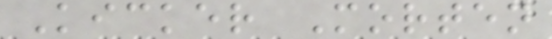Kicker Morten
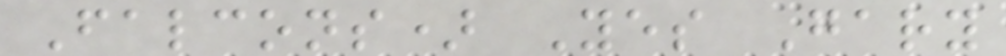Falcons) Yes Gary
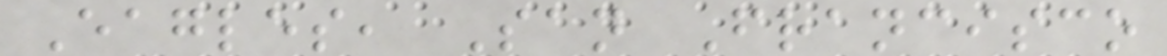Eagles, San Francisco
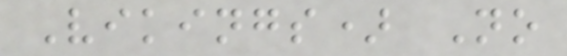Vikings) No
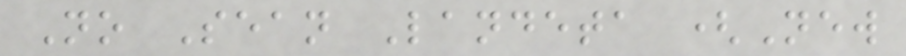No Sean Landeta (New
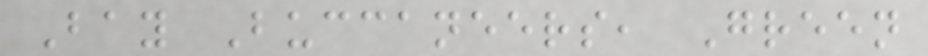Bay Buccaneers, Green
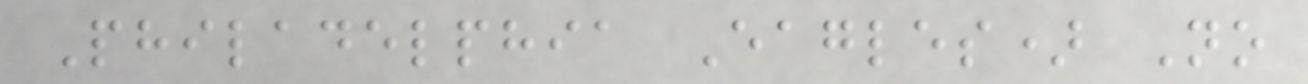Philadelphia Eagles) No
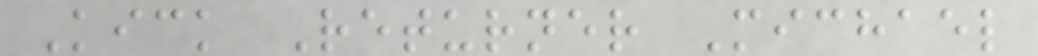Kick Returner Michael
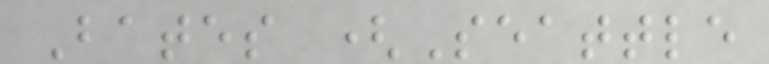Bates (Seattle
